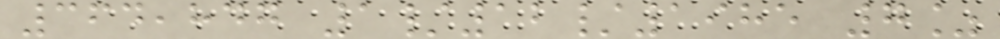364,847 1/12/1985 7%
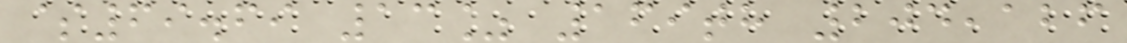$69.69 13% 169th 204,126
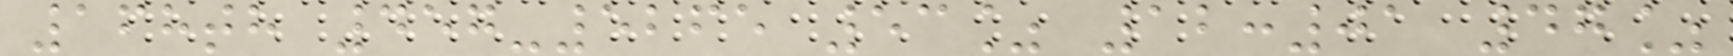168th 457-5265 53% 12:01 47%
